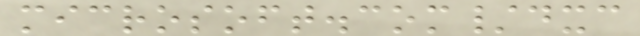microsoft.com/dxc
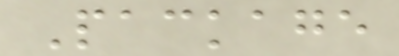Package
